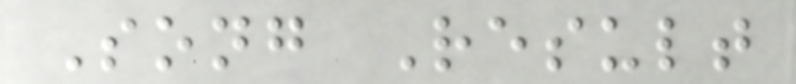Song Result
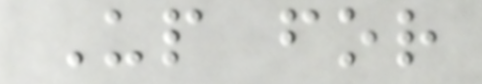Up for
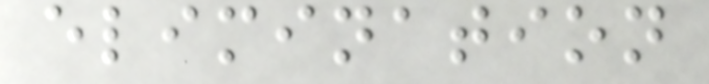elimination
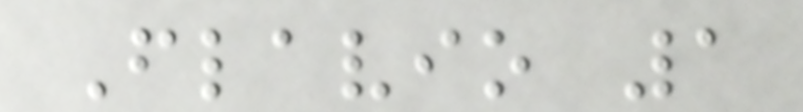Flavio 1
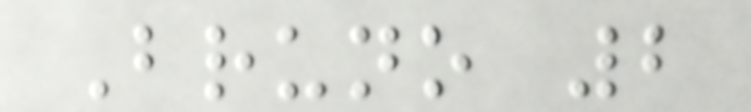Bruno 2
